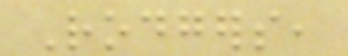Rodgers,
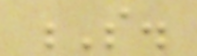S.
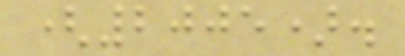(2005).
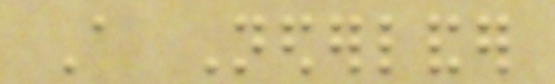A Nederlander
